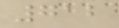712
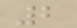2
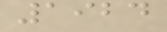1924
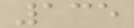135
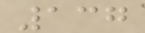137
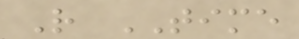R TIME
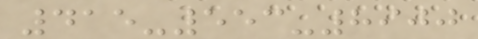415-553-8900
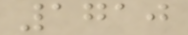1710
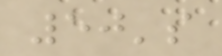50's
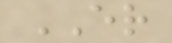ER
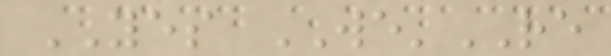YES WE'RE
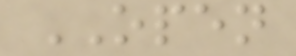OPEN
